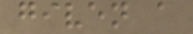given a
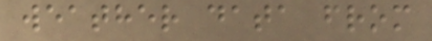weather data from
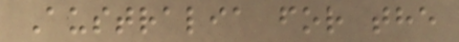Australia for the
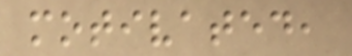motivated,
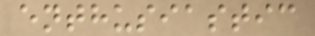enthusiastic
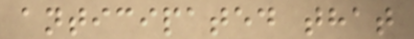anticipated that
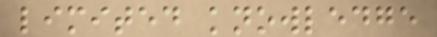limited knowledge
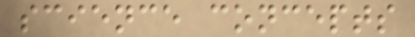science concepts
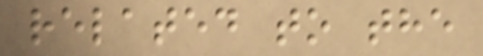related to the
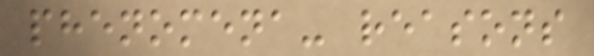phenomena- reasons
